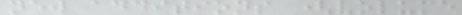new additions (volume
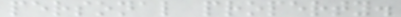personal property.
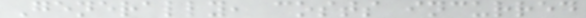Generally, costs incurred
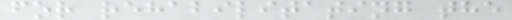for rehabilitating the
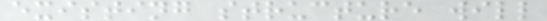existing structure will
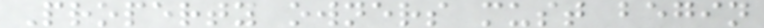Property owners must begin
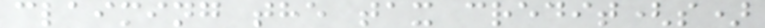claiming the tax credit(s)
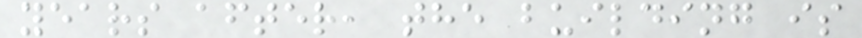years after, the building is
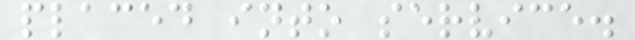placed into service.
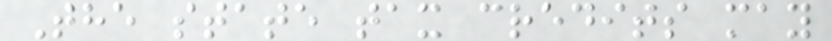The state tax credits may
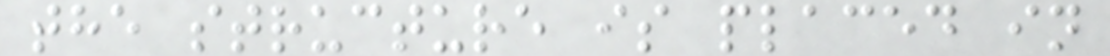the structure is placed in
